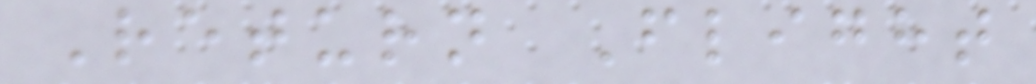Return Flight
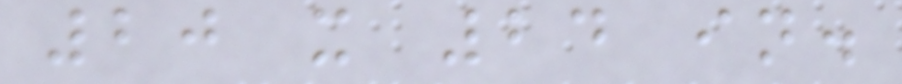20 x 24 in.
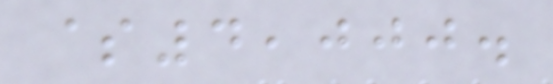$4,000.
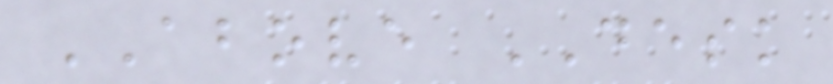ABOVE DESK
